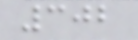302
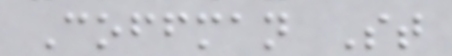Coffman St
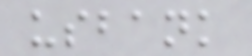usbank
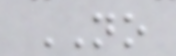NO
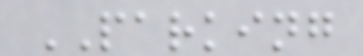PARKING
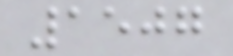1507
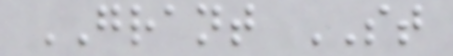GRANT ST
